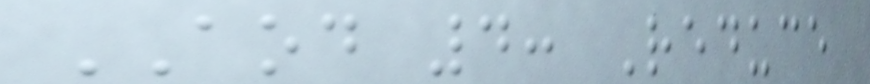AOD 4: Reduce
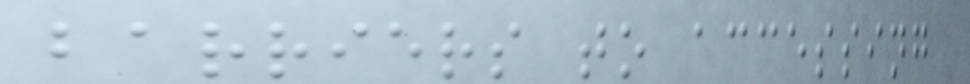barriers to accessing
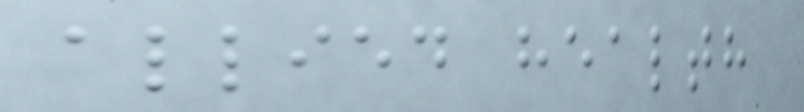allied health
